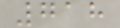718
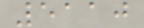5110
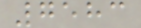7583
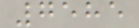7585
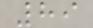89
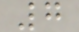7
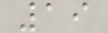19
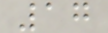17
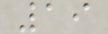19
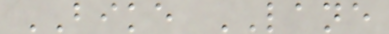BIKE LANE
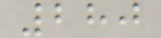280
